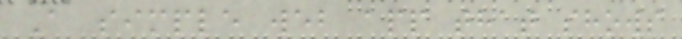A simple web app that shows
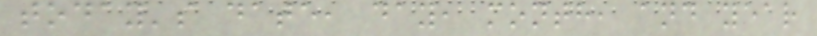today's date, day, month, and year
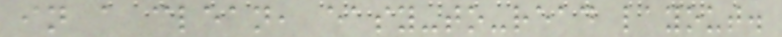in a clean, easy-to-read layout.
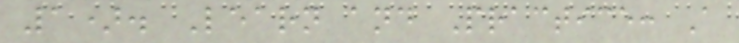1). Learn and Practice: A
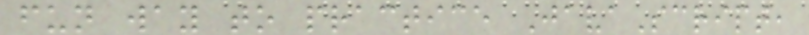fun way to practice JavaScript,
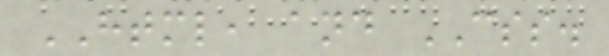HTML, and CSS.
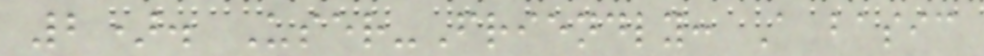2). User-Friendly: A basic
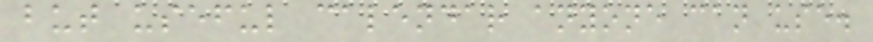but useful calendar anyone can use.
